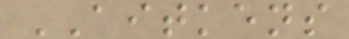AITKENS
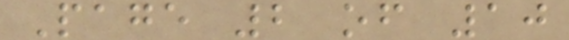Page 2 of 10
